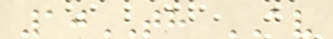10TH AV
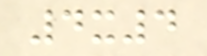4x4
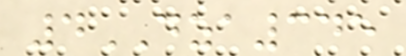4DZA345
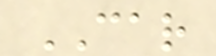CAR
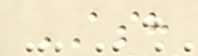ASH
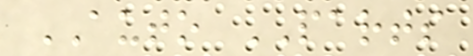AUTO PARTS
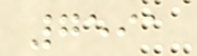7591
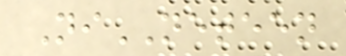NiNETEEN
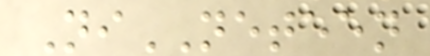NiNETEEN
